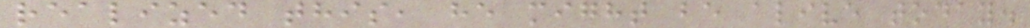realized this, he might be alive today.
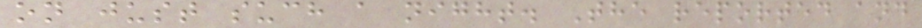on just such a night. The reported and
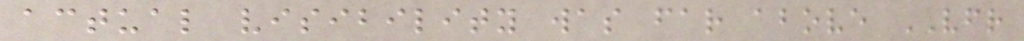actual visibility was far above VFR
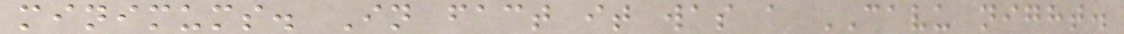minimums. In fact it was a CAVU night.
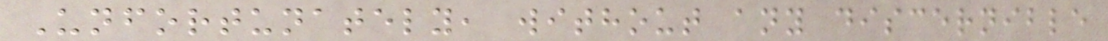Unfortunately, without any discernible
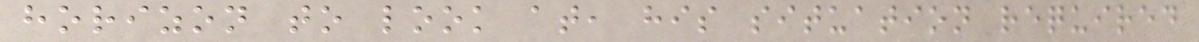horizon to look at, his situation required
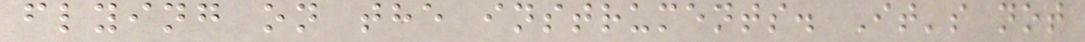flying on the instruments. It's not
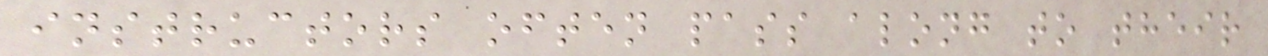instructors often pass along to their
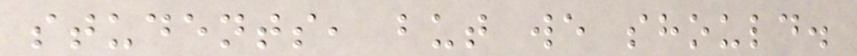students, but we should.
